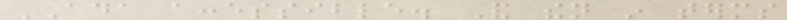ADA accessible. And then in terms
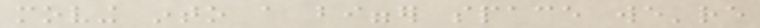moving into a bigger space we're
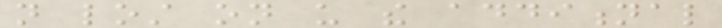not lost on us the additional
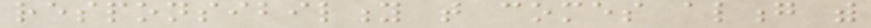responsibility that comes along with
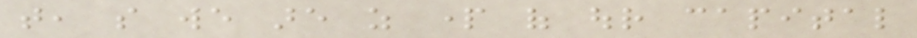that, so we are as part of our capital
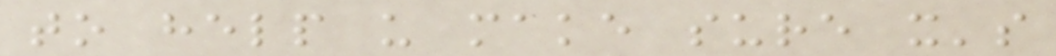to help us make sure it's
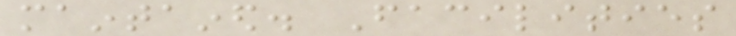maintained. Facilities
